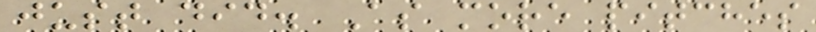just did. As more pitches
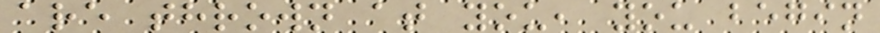are thrown at you, you begin
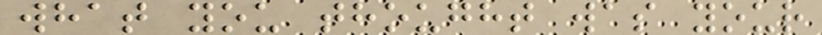what you thought was your
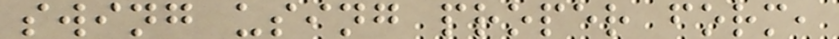swing using proper form,
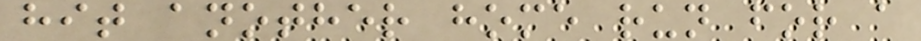hit another home run for a
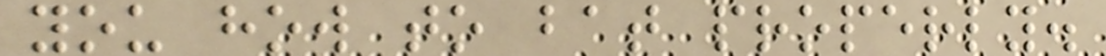you how to bat properly.
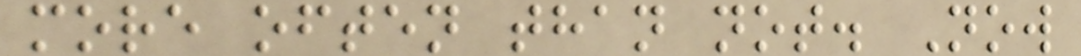more often than not. Now
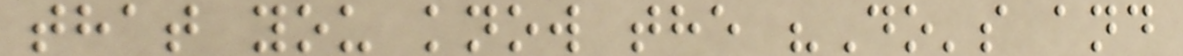that you know the "Do's and
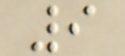9
